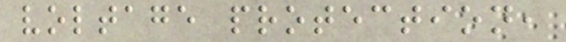voltage protection,
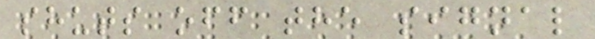shuts off the signal
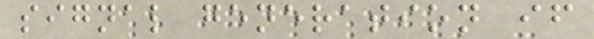signal generation if
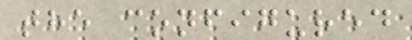the configured
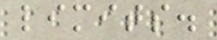limits.
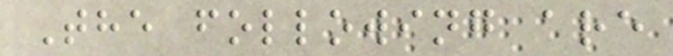The following are
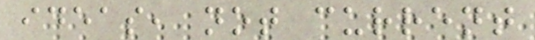ideas, not current
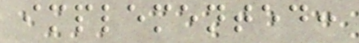implemented:
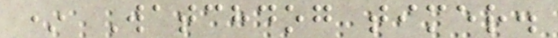* Watchdog timer.
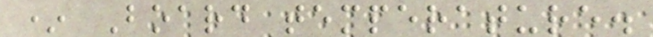* Board temperature.
